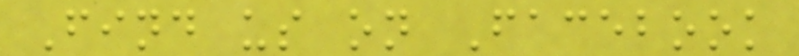Find us on Facebook
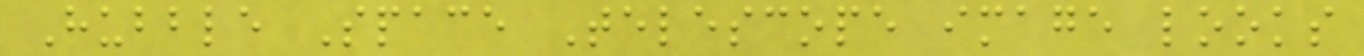Hubble Space Telescope image looks
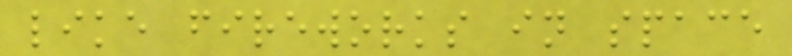like fireworks in space
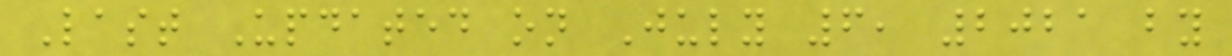Last Updated on July 6, 2021 by
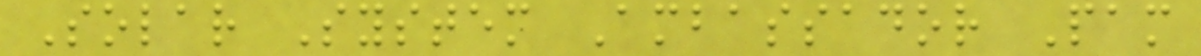Solar System Ambassador Pam
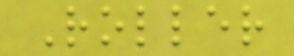Roller
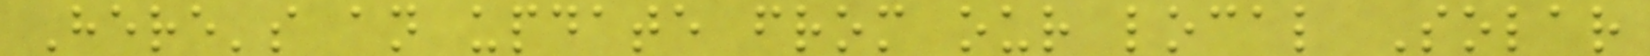Here's an update from our local Solar
